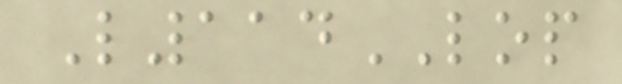L114LOP
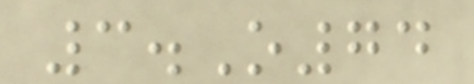3.O74
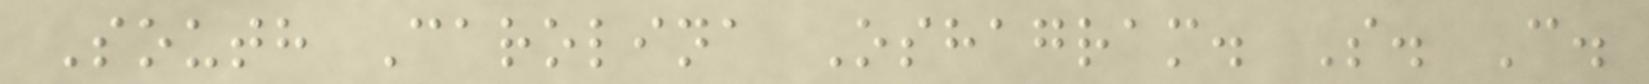South Carolina Oshagram. S. C.
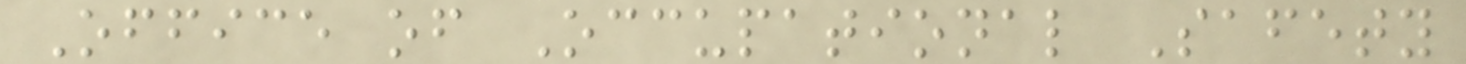Office of Occupational Safety
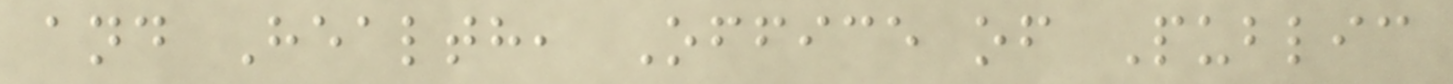and Health, Office of Public
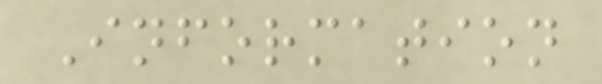Information
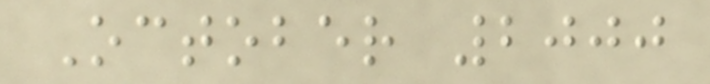October 2000
